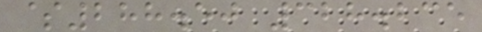$288.50 328.235
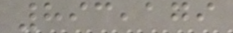893,179
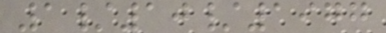1/10/1977
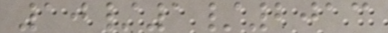10/1/2013
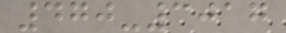470-3017
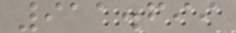911.699
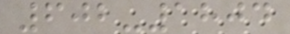602-1804
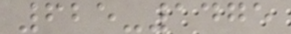625-1475
